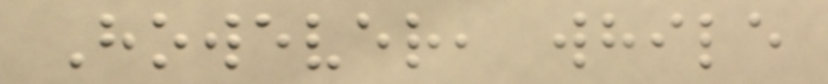However, while
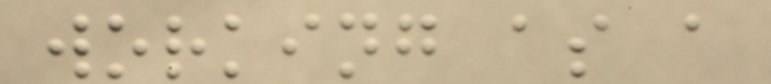working as a
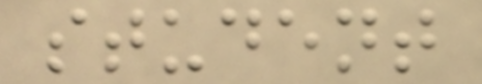student
